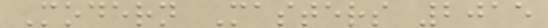Modern Masters 2015
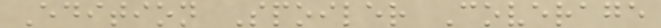Edition Spoiler Coverage
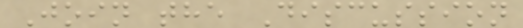Join the Discussion
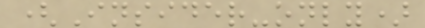(Insider-only)
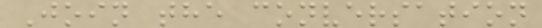Join the conversation
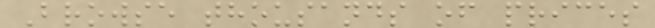Browse thousands of prices
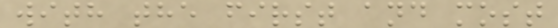with the first and most
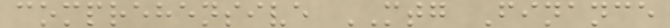comprehensive MTG Finance
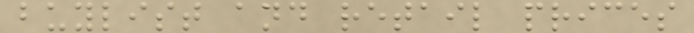buylist and retail prices
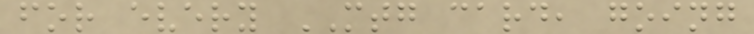for every MTG card, going
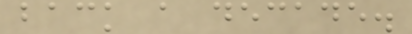back a decade.
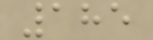185
